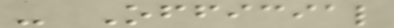- Official
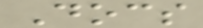Docs
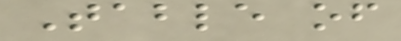Table of
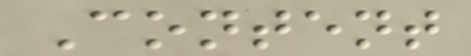Content
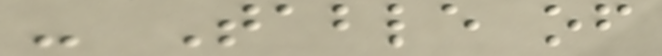- Table of
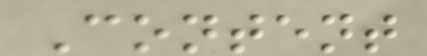Content
